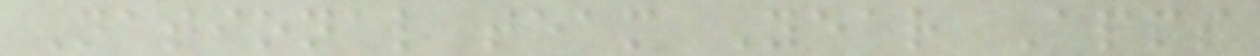National team Year Apps
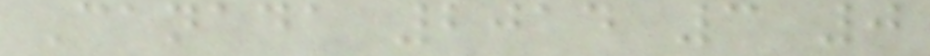Canada 2014 3 0
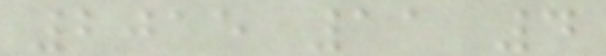2015 11 4
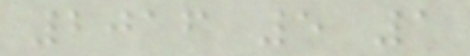2016 5 1
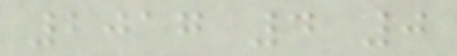2017 4 0
